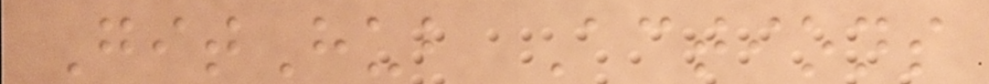GitHub Actions
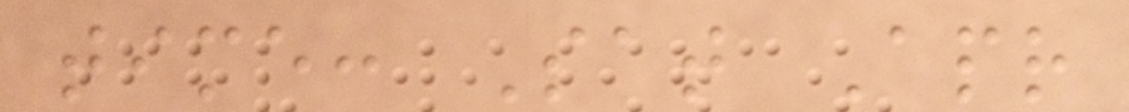time: Sat Apr
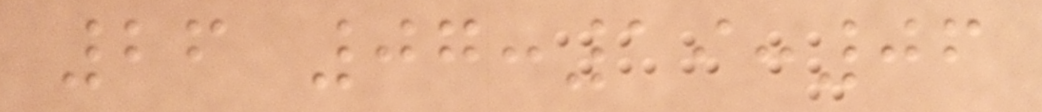26 07:19:06
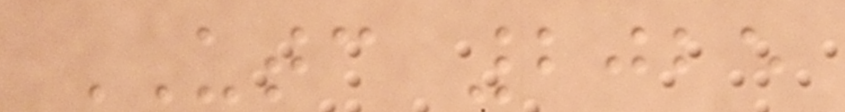UTC 2025
